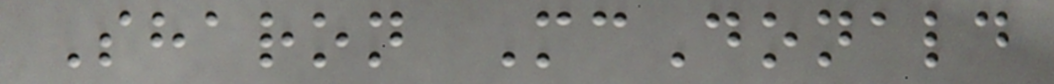Sharon McDonald
